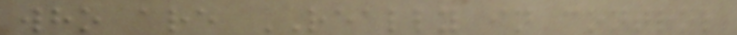who are REALLY in control
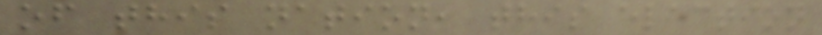of this nation, this election
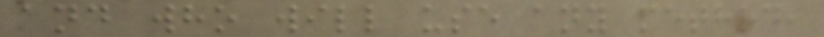and who will use any method,
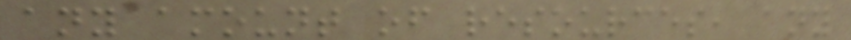any amount of resources, any
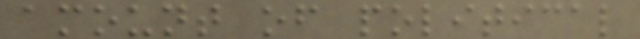amount of political
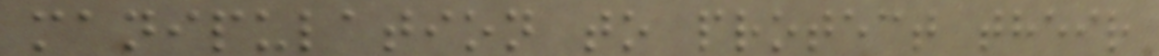manipulation to protect their
